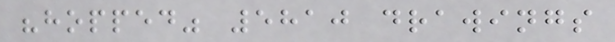"hopped" 5810 drawings
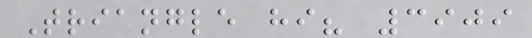Triangle hi? 3909
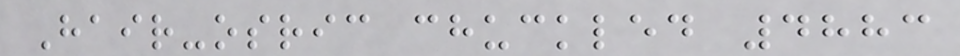Hair-osric chuckled 4883
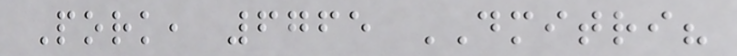Pork, 6765 DMITRI?
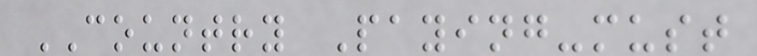COUNTRY Paying-must
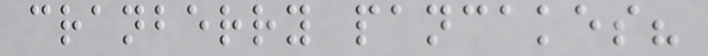cranberry pancakes?
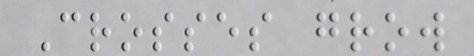Crosses grow
